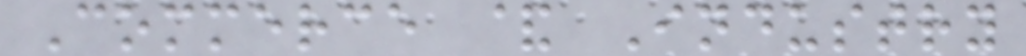Commerce & Industry
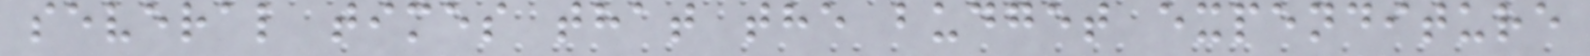several times that the budget expenditure
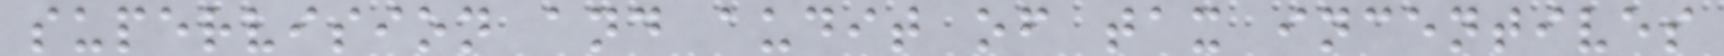supervision and audit of tax incentives
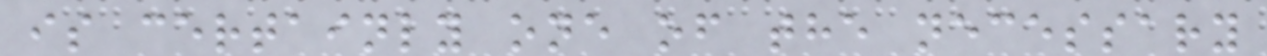is certainly one of the necessary
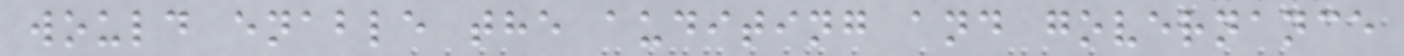would enable the auditing and governance
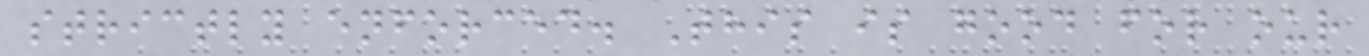strictly enforced. This is good for our
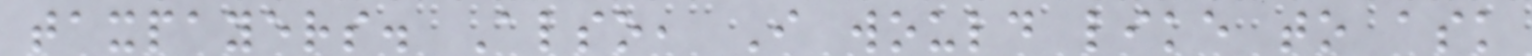taxpayers. Also, I would like to ask
